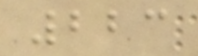223
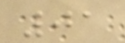01
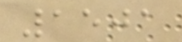1501
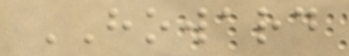HOWARD
